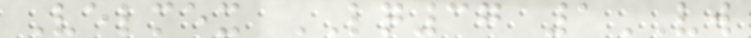Velmex LQ37 1VW
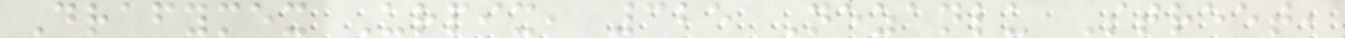Drafymex Urpix, 325 Nezanlu Street,
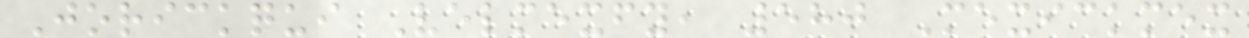Jorickqui Velmexfy, 580 Mexickmex
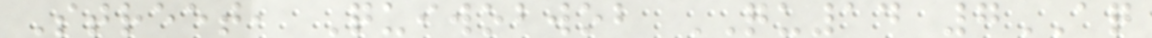Street, Quiwobwob QU14 7AQ
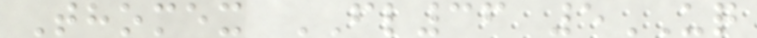Thomex FL36 5UQ
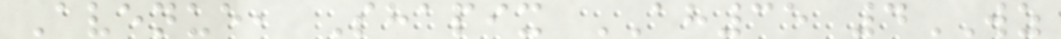Avenue, Shapix AH35 4WZ
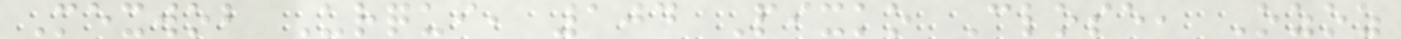Mexwob Urqui, 104 Pixko Close, Ozoz
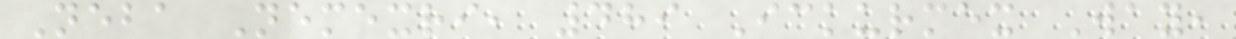Neba Nemexri, 489 Ickurmex Way,
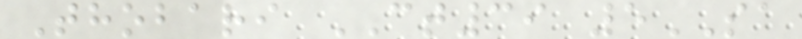Thobari CT39 5SA
